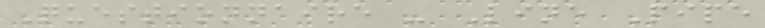Questionnaire - Line Pipe
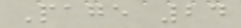Page 24
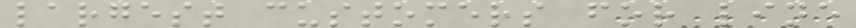largest customers for line
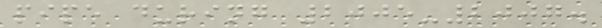pipe during 2005-2007.
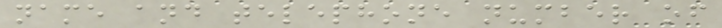name and telephone number of
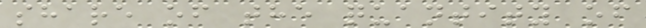share of the quantity of
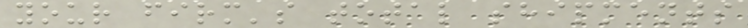your firm's total shipments
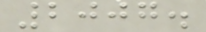2007.
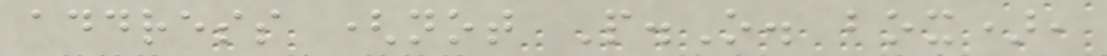address (not P.O. box),
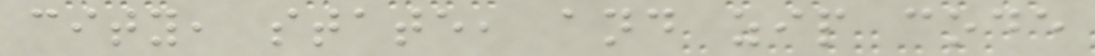city, state, and zip code
